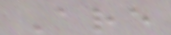Are
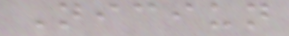Niciun
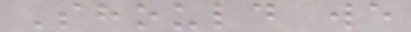Should we
